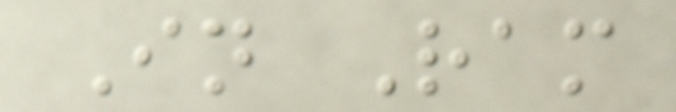In Ram
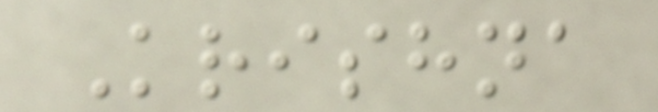Krishna
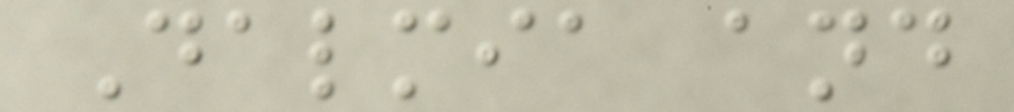Dalmia and
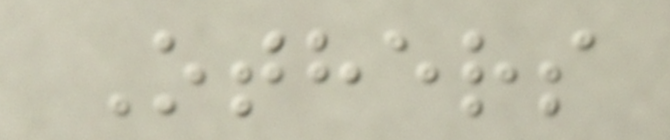Others
